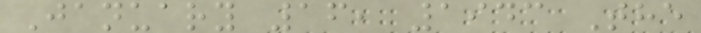January 16, 1943 The
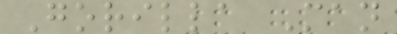Gorilla Man
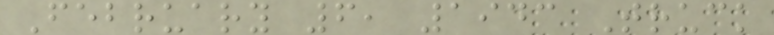February 6, 1943 Truck
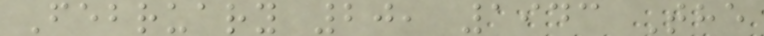February 20, 1943 The
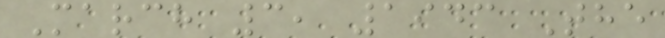March 3, 1943 The
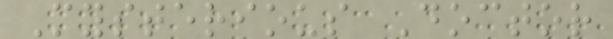Mysterious Doctor
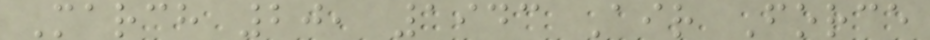March 20, 1943 Air Force
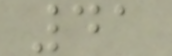41
